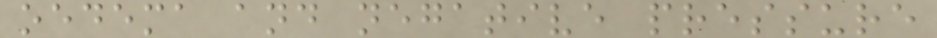oedema and negative pressure
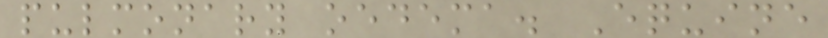pulmonary oedema. Equine
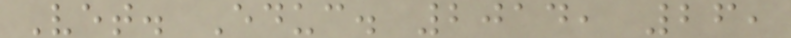Vet. Educ. 2014, 26,
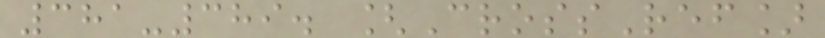381-389. [CrossRef]
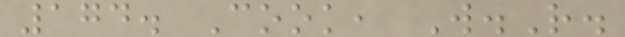174. Cook, W.R.
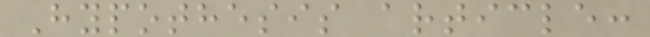Hypothesis article:
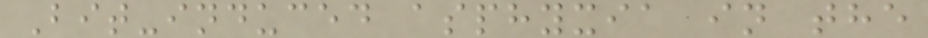Bit-induced asphyxia in the
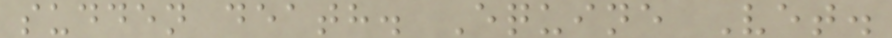sudden death. Equine Vet.
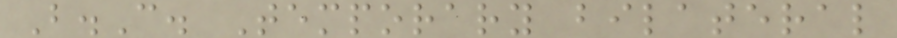B.C. Temporary bilateral
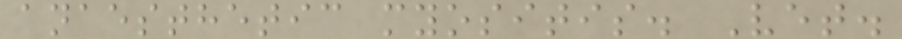anaesthetic myositis. Vet.
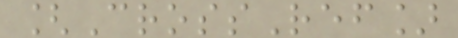[CrossRef]
